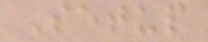Setup
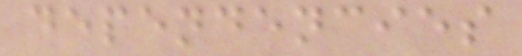dependencies
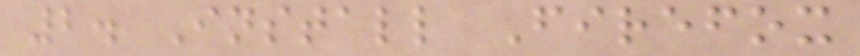2. Install Firefox
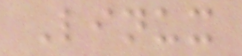Linux
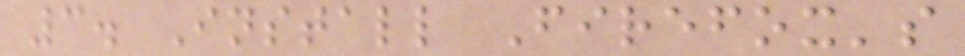3. Install Firefox's
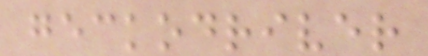geckodriver
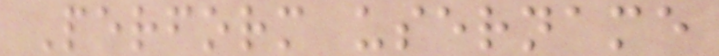Perform username
